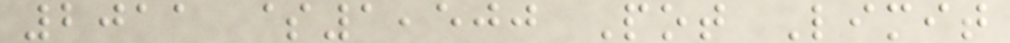2011 $1,500 Pot Limit
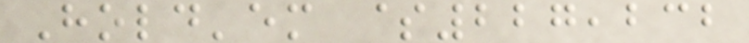Hold'em $227,232
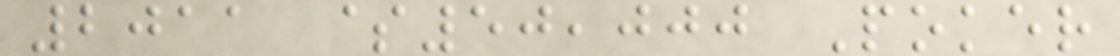2011 $50,000 Poker
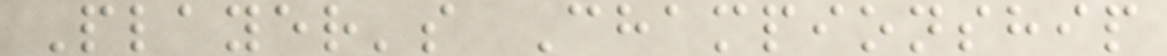Player's Championship
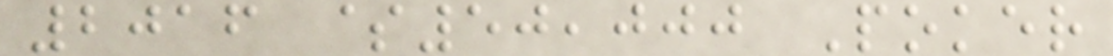2016 $50,000 Poker
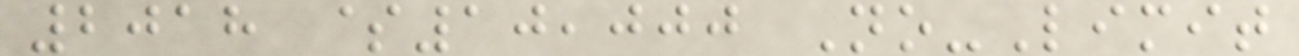2018 $10,000 No-Limit
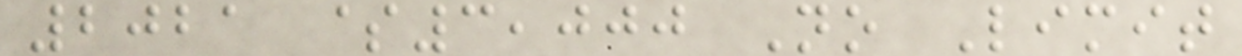2021 $3,000 No Limit
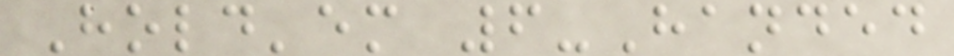Hold'em 6-Handed
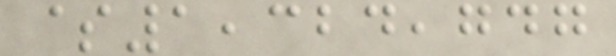$1,324,747
